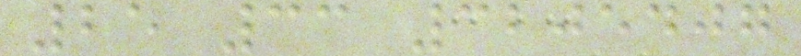25 33 3205407
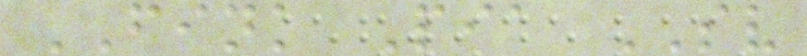FINK Pia SV
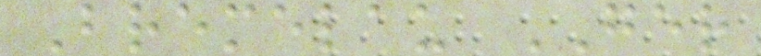Bremelau GER
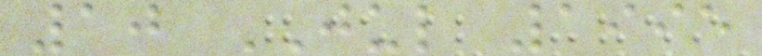10 JUL 1995
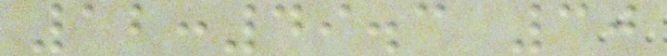12:49.3 30
